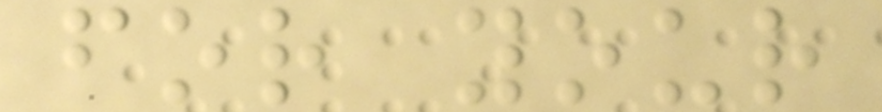for your
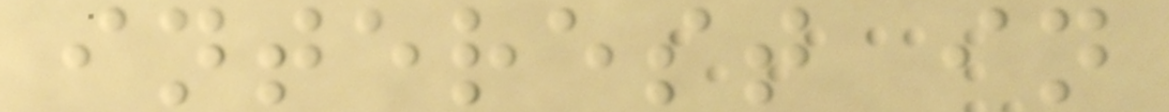interest in
